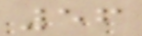56
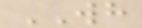WH
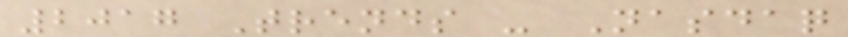2017 Trends - Nasdaq
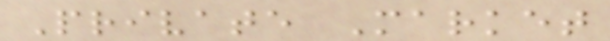Private Market
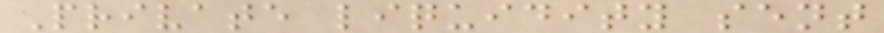Private liquidity sent
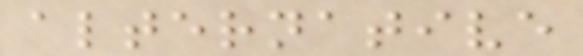alternative
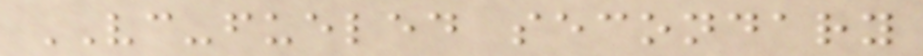VC-fueled secondary
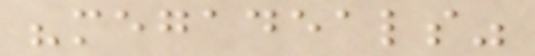"megadeals"
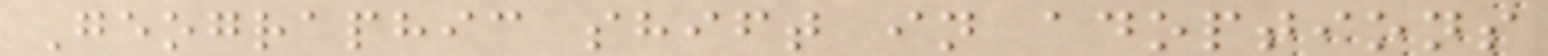Geographic shift in adoptions
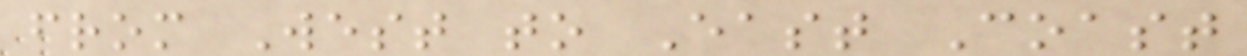from West to East Coast
